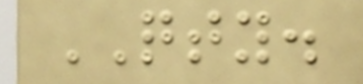QTY.
